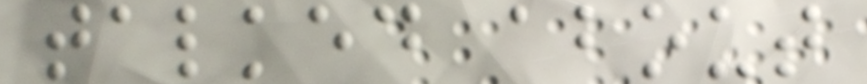talked about
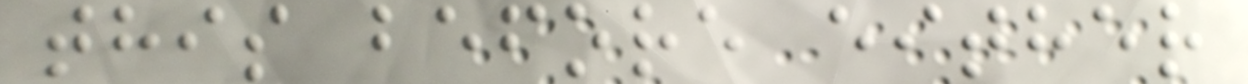this before either
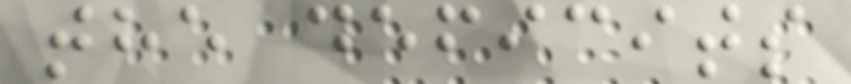the deficits
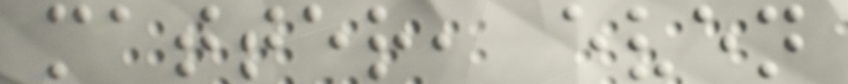matter, even
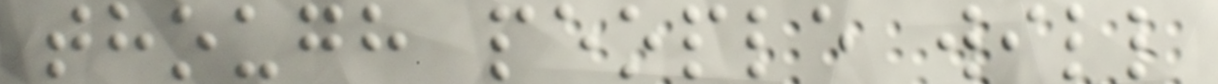though people will
